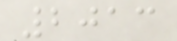2013
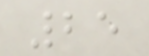25
